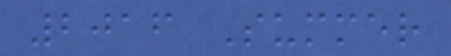2016 Summer
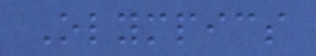Olympics
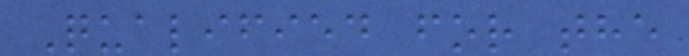Qualified for the
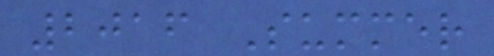2016 Summer
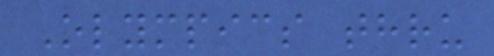Olympics thru
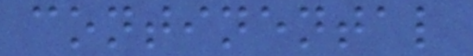continental
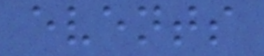events
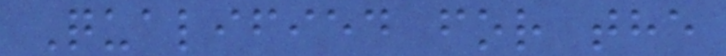Qualified for the
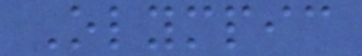Olympic
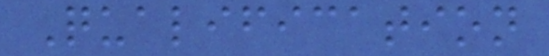Qualification
